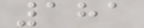181
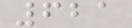621
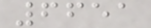6651
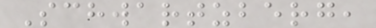Schwartzberg,
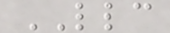LLC
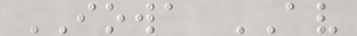IOWA AV
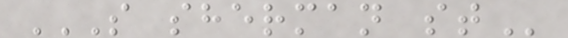S SHERMAN ST
